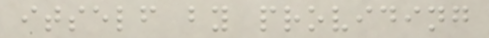itself by providing
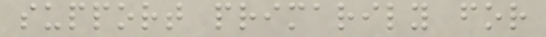support primarily for
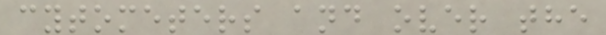cytometers and over the
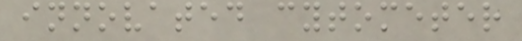innovated cytometer
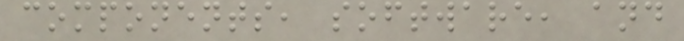components, software, and
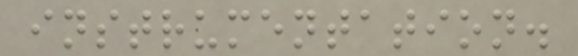instrumentation.
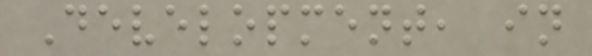Development, in
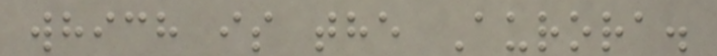which is the Aurora.
